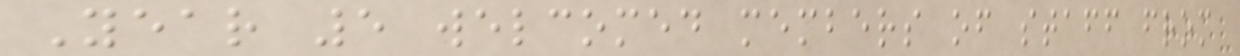Year 5 welcomed members of staff from
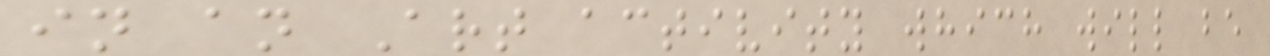in an Art activity which will be
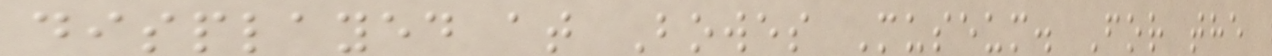displayed at Bowes Museum. For the
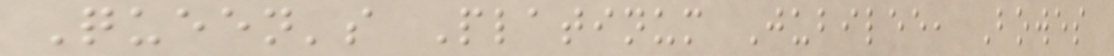Queen's Platinum Jubilee, Bowes
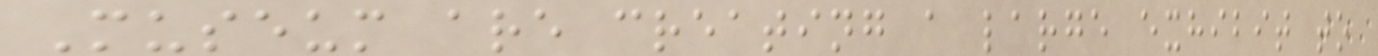Museum are creating a large exhibit to
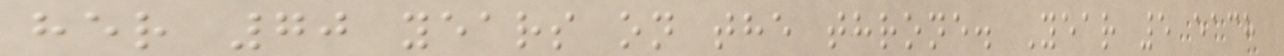her 70 years on the throne. Year 5 each
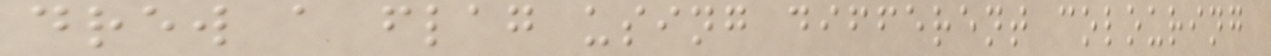drew a flag using different colouring
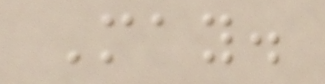May.
